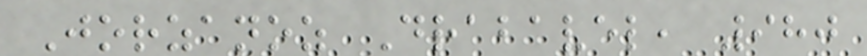Jorzanoz Drabavel, 980
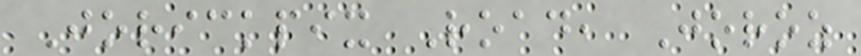Jorickpix Road, Joroz
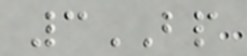3BP
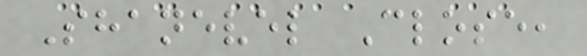Shanevel Close,
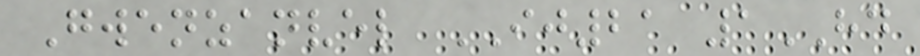Gwenzanvel IJ21 1HD
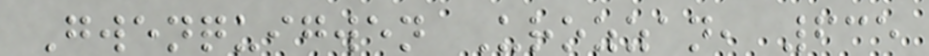Gwenquigwen Urozzan, 635
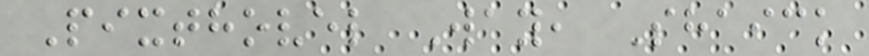Pixthovel Way, Shaick
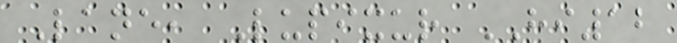Lane, Lupixur HI12
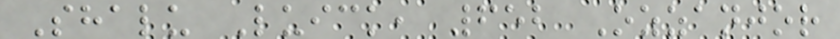Shalu Luick, 652 Ozzanjor
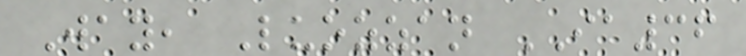Way, Luozzan IA36
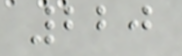220
